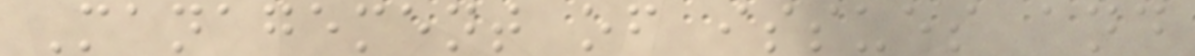Management of issues and
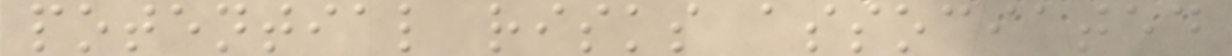potential risks associated
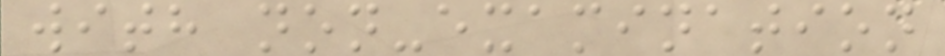with non-examination
